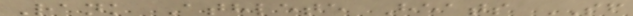Rank Athlete Heats SF
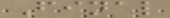Final
